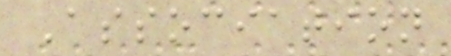Association
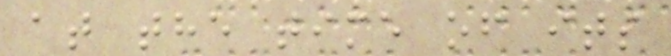at the time of its
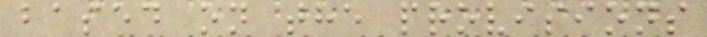based on the provisions
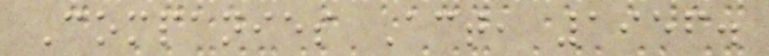Companies Act, 1956.
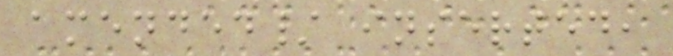amended/ inserted,
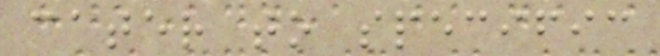cater to specific
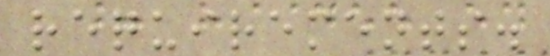requirements.
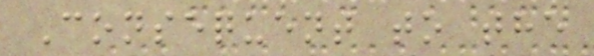Consequent to the
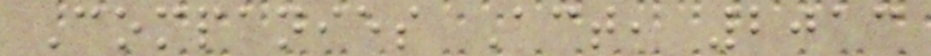Companies Act, 2013
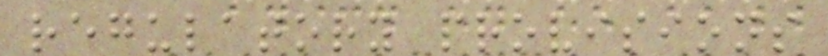regulatory provisions
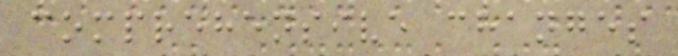comprehensive changes
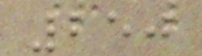250
